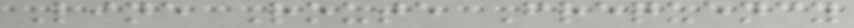Line Route Frequency
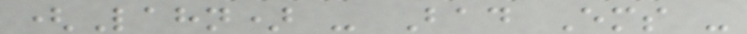(Lahn) - Bad Ems -
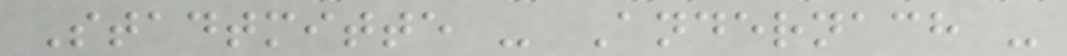Stadtmitte - Andernach -
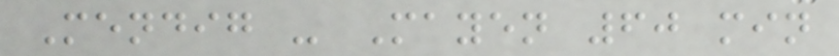Mendig - Mayen 60 min
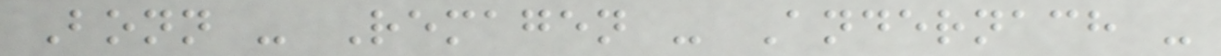Bonn - Remagen - Andernach -
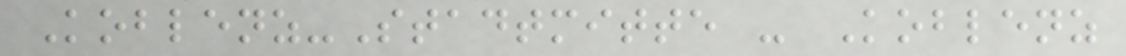Koblenz-Stadtmitte - Koblenz
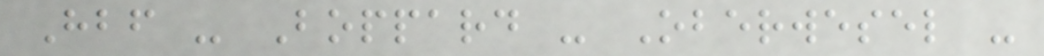Hbf - Boppard - Oberwesel -
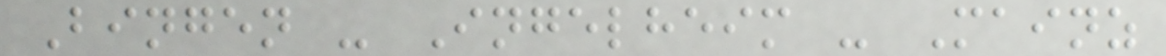Bingen - Ingelheim - Mainz
